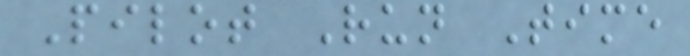Pilot Run Time
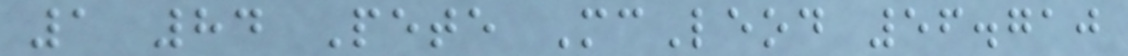1 84 Pete McLeod 56.710
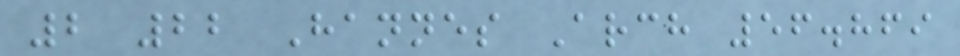2 22 Hannes Arch 56.869
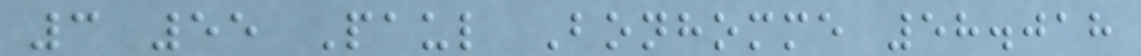3 55 Paul Bonhomme 58.018
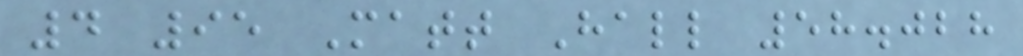4 95 Matt Hall 58.028
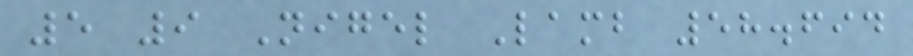5 9 Nigel Lamb 58.694
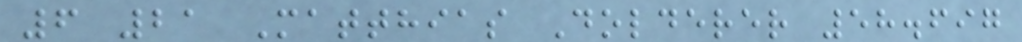6 21 Matthias Dolderer 58.697
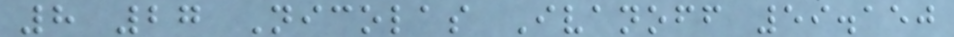8 27 Nicolas Ivanoff 59.150
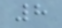8
